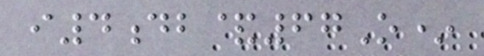i4db&67O*
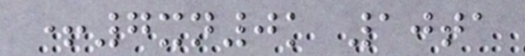+7xn0k 10ta
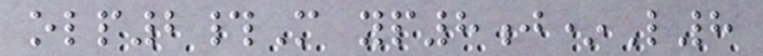olp2#M yp8j*L8
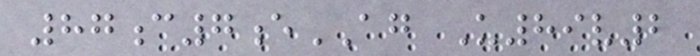87c7eAG U89v2
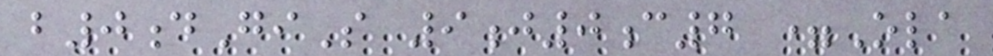b0dGiS 9j0c7 =Ola
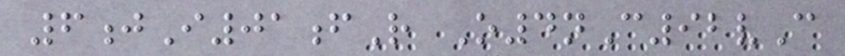6jI01fR O4nC92vC
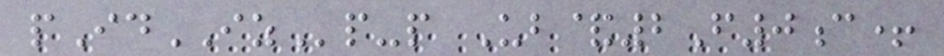pIdIZp-p Ub&2F0c+
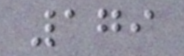179
